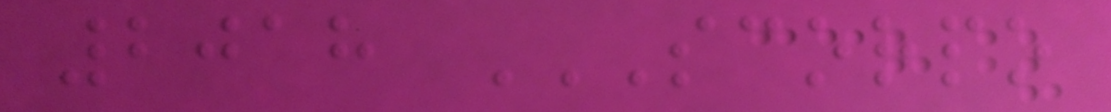2018 SCORPO
